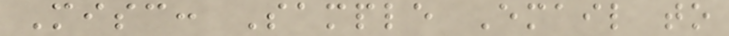Misc: Sample Email to
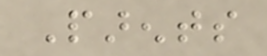Parents
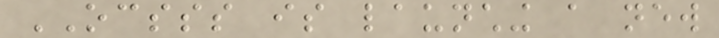OCSSS is launching a new
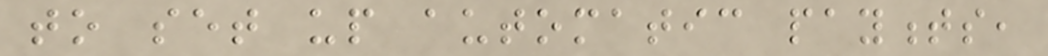to set up automatic payments,
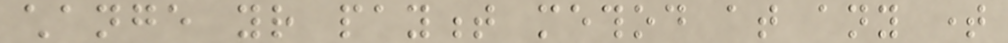change your payment method at any time
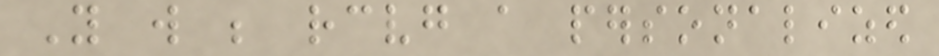You will be receiving a personalized
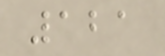121
